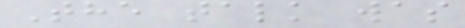The talk was
